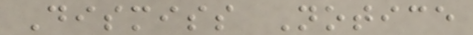Dismiss Notice
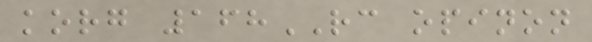korg 168RC opinon
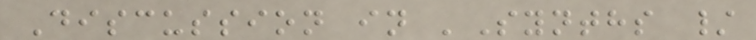Discussion in 'Synths /
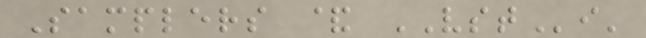Samplers & VSTi'
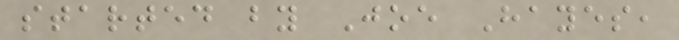started by Joe Hayes,
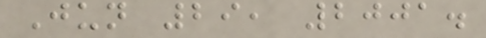Jun 29, 2001.
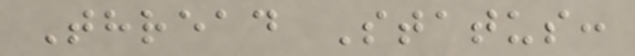Thread Status:
